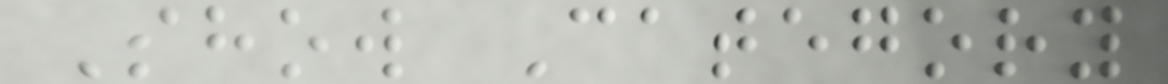Show Category
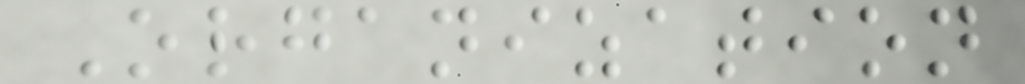Organization
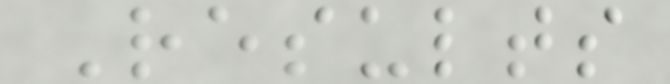Results
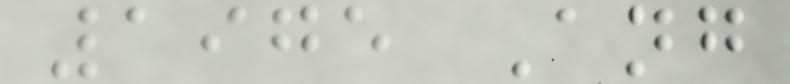1975 Ang
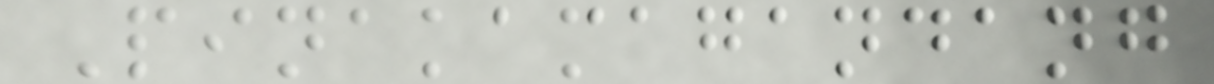Pinakamagandang
